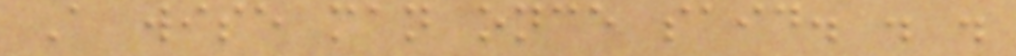A wise man once said. . .
